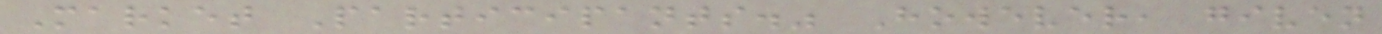Market Participants." However, given
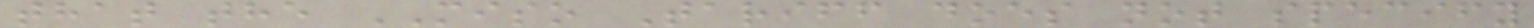that the MISO Tariff does not specify
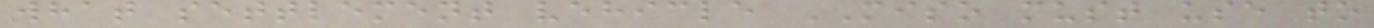what settlement vehicle MISO must use to
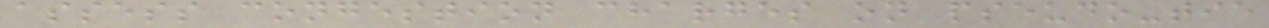assess congestion charges on pseudo-tie
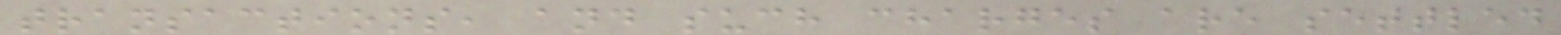transactions, and such charges are settled
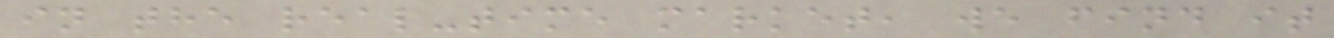in the real-time market, we find it
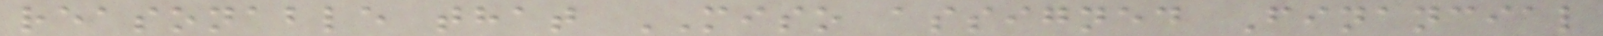reasonable that MISO assigned Financial
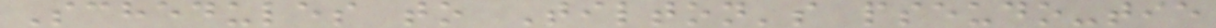Schedules to Tilton's pseudo-tie
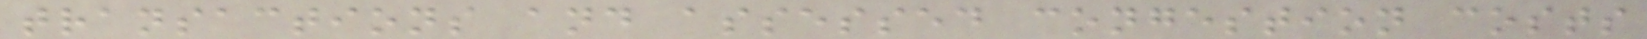transactions and assessed congestion costs
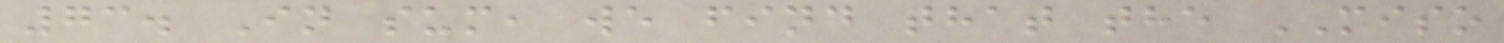73. In sum, we find that the MISO
